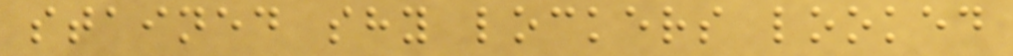stained shy lockers looked
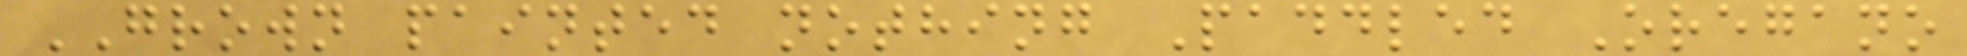GROWN painted nothing Paddled Oregano
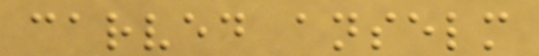carved anselm
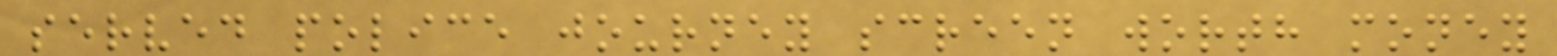served police journey screen worth money
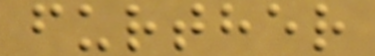further
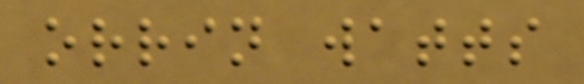orrin watts
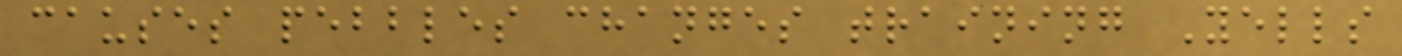causes pebbles changes training Yells
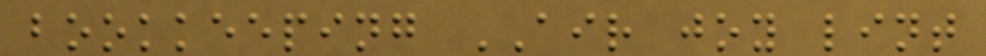bookkeeping AIR joy lint
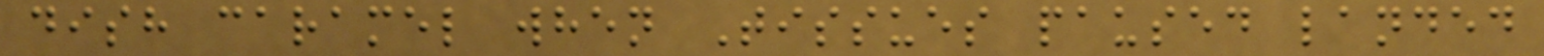dish caramel when Tissues paused landed
